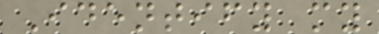Identify my
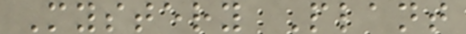Mystery Plant
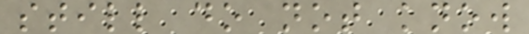still do not know
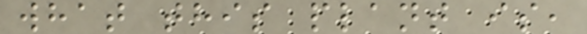what this plant is,
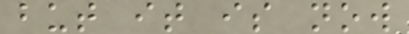but it is now
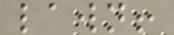lawn!
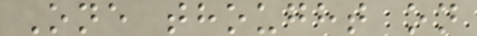One thought on
